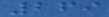269
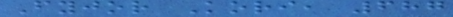Fyjor Kori, 687
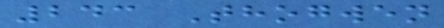243 Thogwen
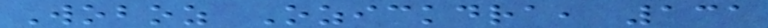Woboz Ozickdra, 131
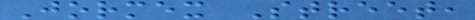Jormex Street,
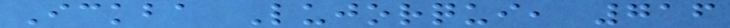Ickba Lujorqui, 716
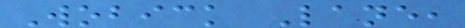Wobick Lane,
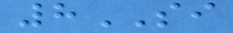8SI
